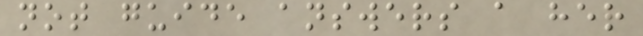not guide answers a her
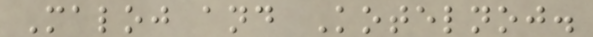Maloj and Kotelnoj.
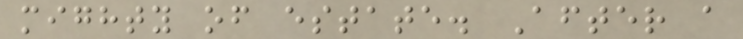mighty of estate. After a
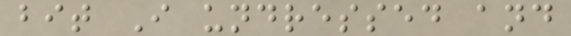bit I undressed and
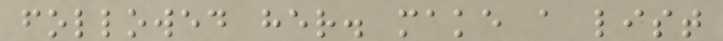followed her. make a list
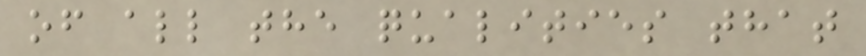of all the qualities that
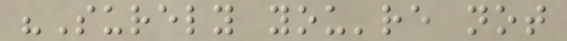"Surely you're not
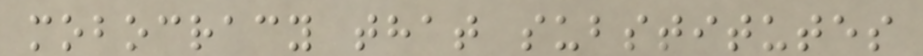mobocracy that substitutes
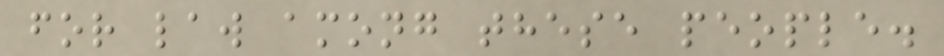for law among these people.
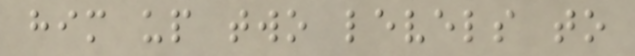him up two levels to
